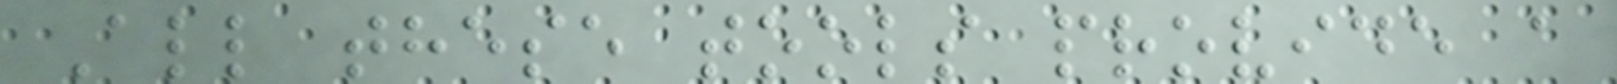All these tools provide a
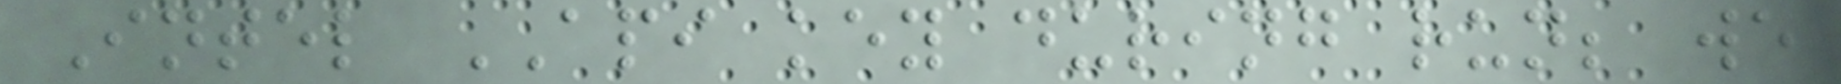Intel API key during run; we
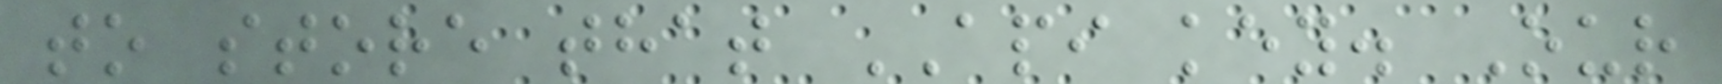to store that API key. Our
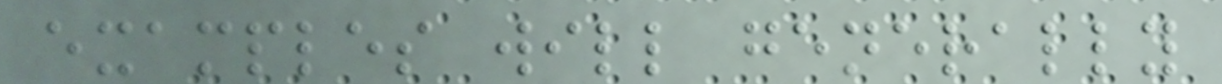examples will generally
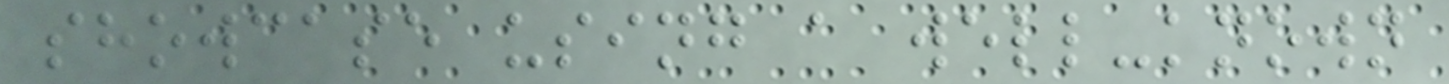showcase using a well-known
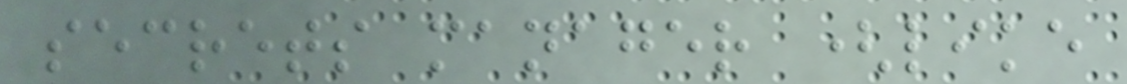secrets manager (like
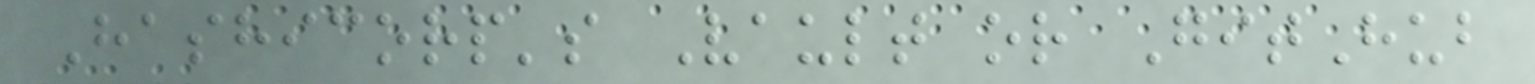Hashicorp's Vault or GitHub
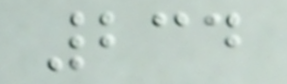234
